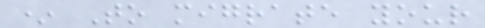* To migrate your
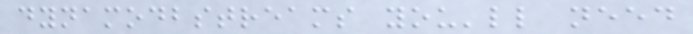dynamodbstreams you'll need
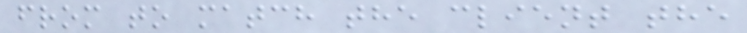from to match the client the
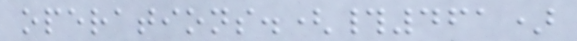operations.(#461)
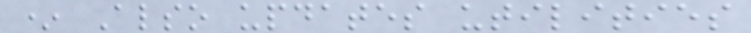* Also updates utilities
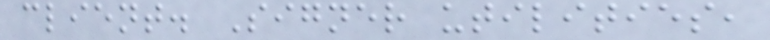client. Signer utilities,
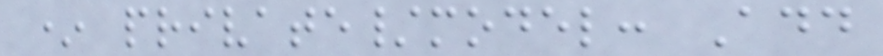* private/model: Add
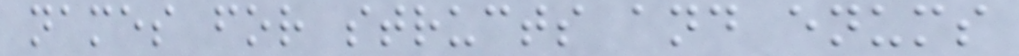names for structs and enums
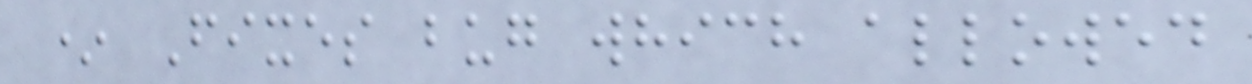* Fixes bug which allowed
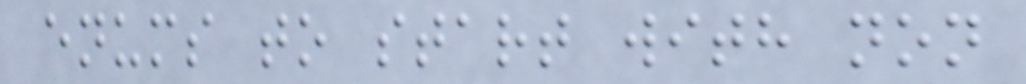enums to start with non
